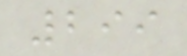299
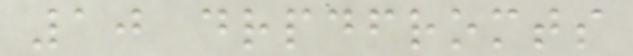10 drpdfromts
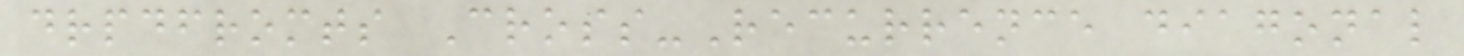drpdfromts Cross-Recurrence diagonal
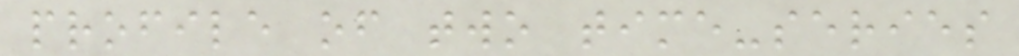profile of two time-series
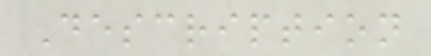Description
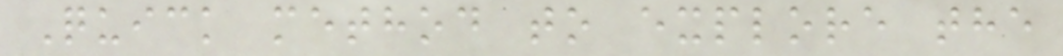Quick method to explore the
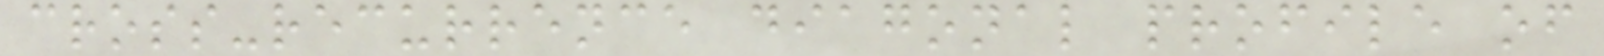cross-recurrence diagonal profile of
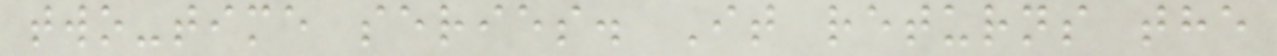two-time series. It returns the
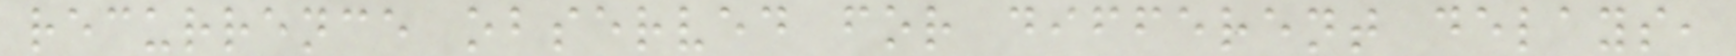recurrence observed for different delays,
